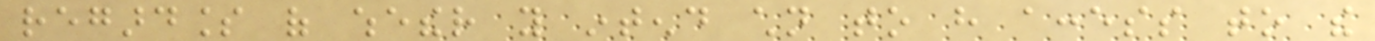regardless of whether you intend children to have access to the
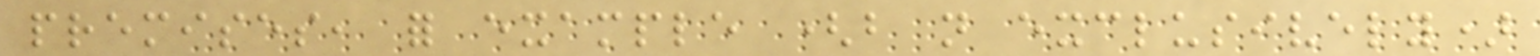premises, for example (but not exclusively)
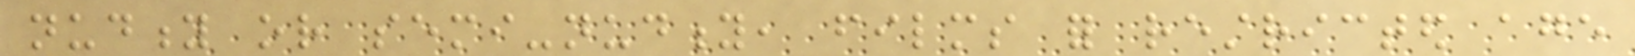nudity or semi-nudity, films for restricted age
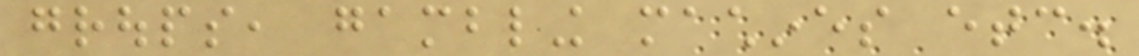groups, gambling machines etc.
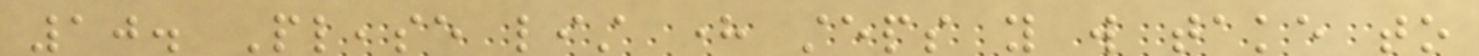10. Please list here steps you will take to
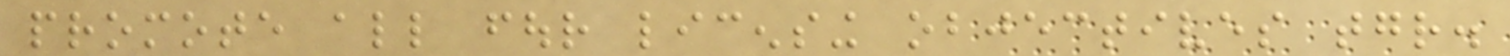promote all four licensing objectives together.
